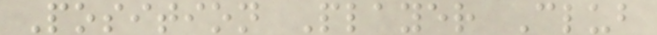Position Player Club
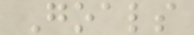Goals
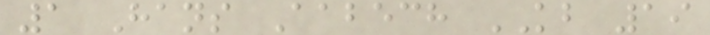1 Hans Aabech KB 19
